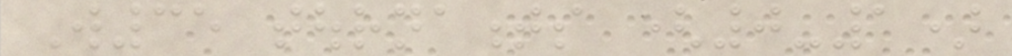W35 tournaments (0-1)
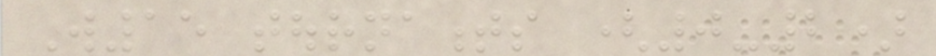W15 tournaments (0-2)
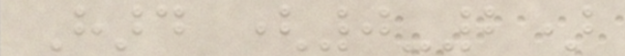Hard (0-2)
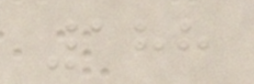188
